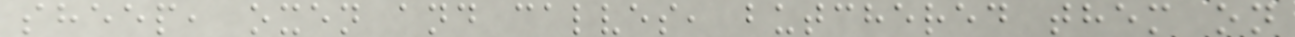sheep, oxen and calves, butchered them on
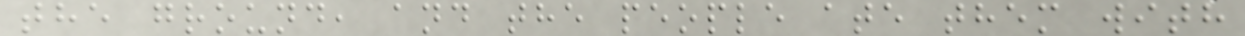the ground, and the people ate them with
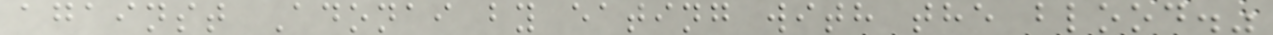against Adonai by eating with the blood."
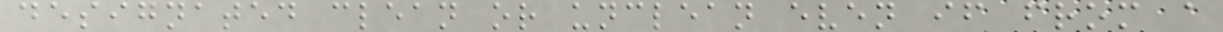designated clean or unclean even if from a
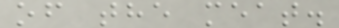of the meat.
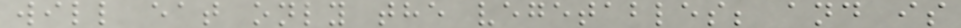will eat only the vegetables; and is
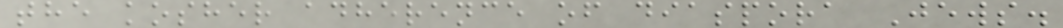the kosher adherence of diaspora Jews.
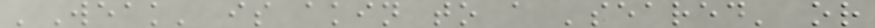'Weak' is akin to a 'seared' or
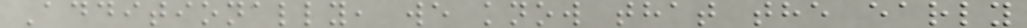Additionally, we know that the early
